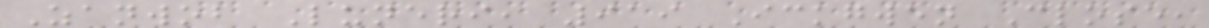Zanwob Luneri, 919 Ickgwen Close,
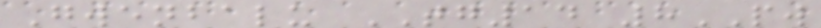Gwenbalu TG14 8PW
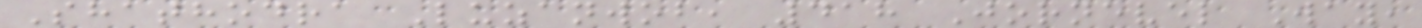Shathodra Luzanwob, 418 Jornevel Way,
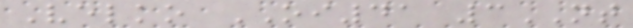Velko OI41 3NT
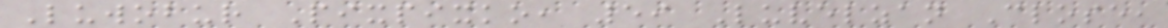Luwobur Pixpixko, 59 Luvelzan Close,
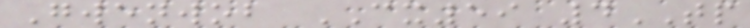Gwenwob CX59 4TP
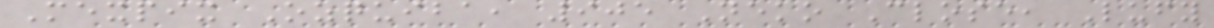Mexpix Ozquiba, 905 Neko Close, Lufy
